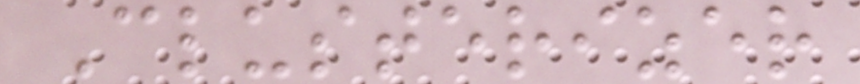Clusterizer
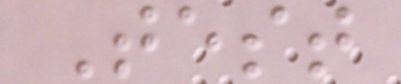Test
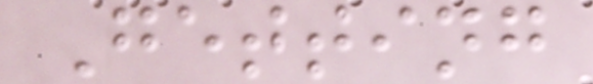Getting
